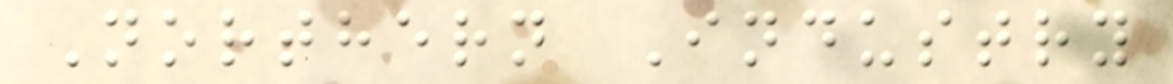Northern Industry
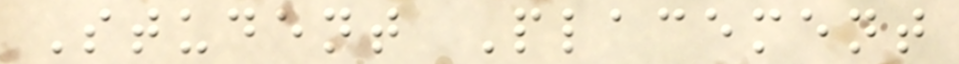Student Placement
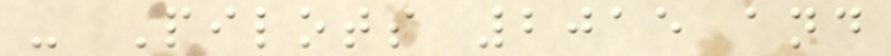- Pilots 2015 and
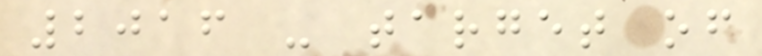2016 - target of
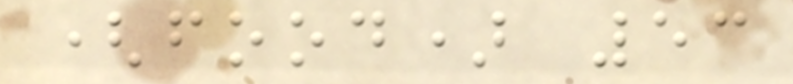(food) 53
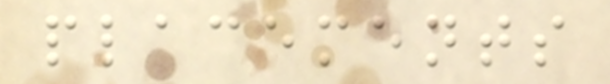placements
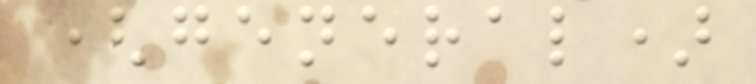(general)
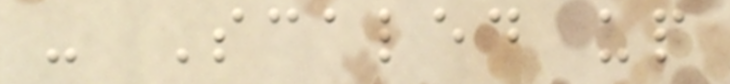- Scaled up
